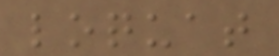loquat
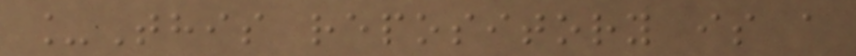_This repository is a
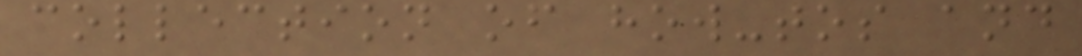collection of how-tos and
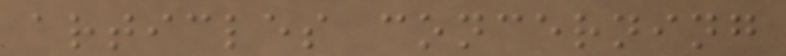articles concerning
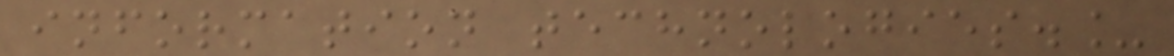information technologies._
